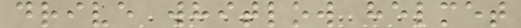drive whitlow helmet
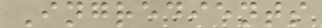Ingredients
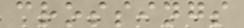crossings
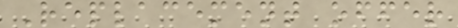Replacement offer
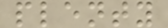plenty
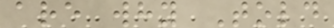are why Told
